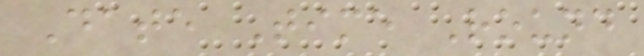Date Time Round
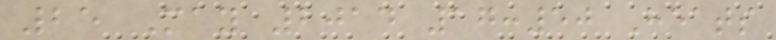25 May 2014 17:50 Heats
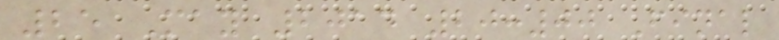25 May 2014 20:00 Final
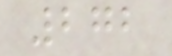272
